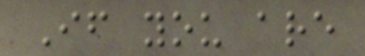If you are
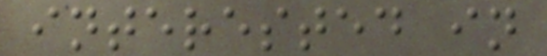interested in
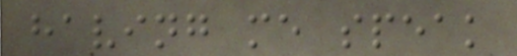having me speak
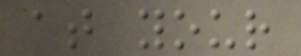at your
